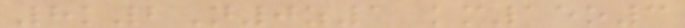8k2N0z1 km15o3
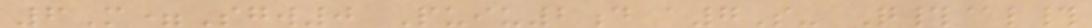6M=Sgw0 Puiu2d a7S- Q#@l#
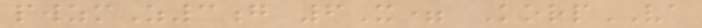pwzmZ3g 6X= KorpVA
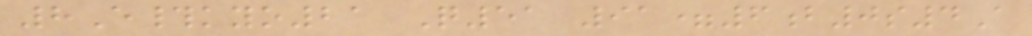8E#kyo21 Q51 91=6b0s4A
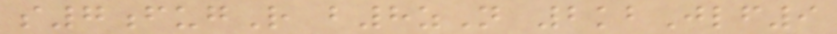s7fugR b8zN 2kbJlf9
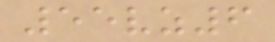55vz6
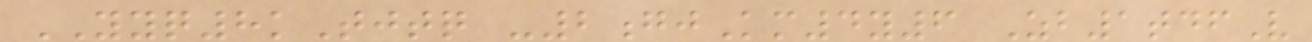YYQ8kTjtq -2gjKm4y6 Zb1tdfV
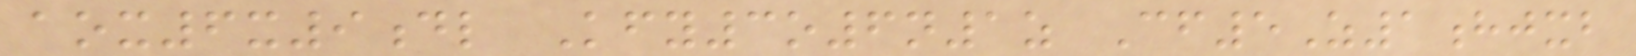aox6x9dl Kfy3o6n1z Cf5Z1hjxb
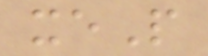xeP
